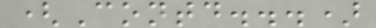(Contd...)
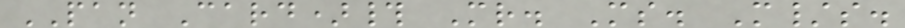PAN Card)# Mr. Ms. M/s.
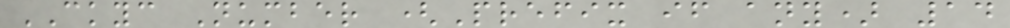CKYC Number (Prefix if any) 14
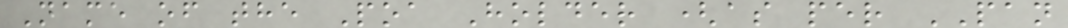Name of the Poa Holder (as per PAN
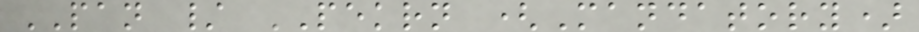PAN / PEKRN (Mandatory)
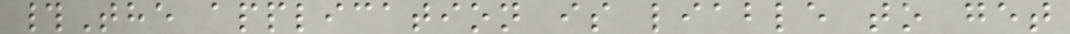#The application is liable to get
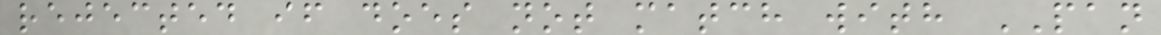rejected if does not match with PAN
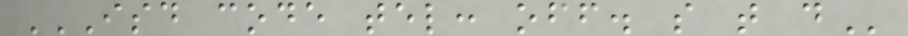ISD CODE TEL: OFF. S T D
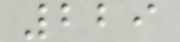229
